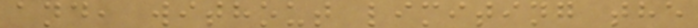and, without limiting the
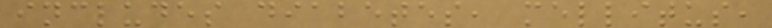includes diabetes, mellitus,
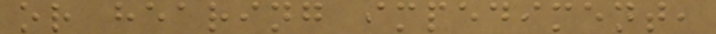or hearing impediment,
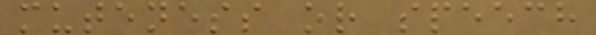muteness or speech
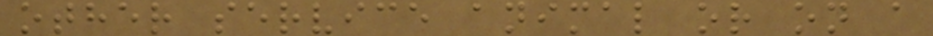other service animal or on a
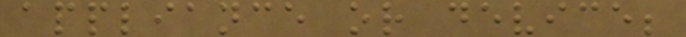appliance or device;
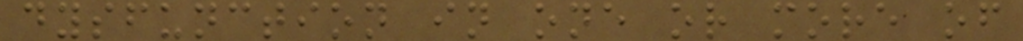dysfunction in one or more of
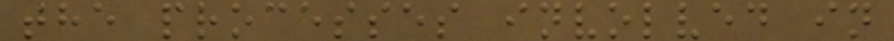the processes involved in
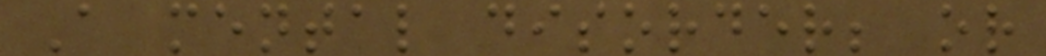A mental disorder; or
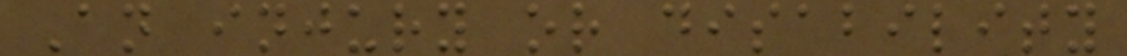An injury or disability
